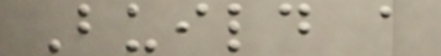Build a
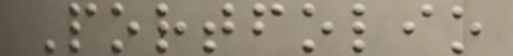Portfolio
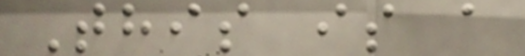This is a
